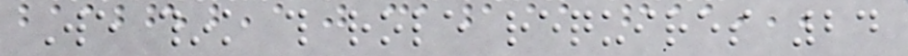We think this role requires 24
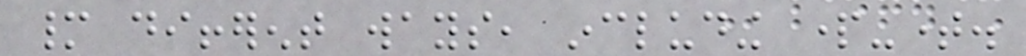many different ways, including part-time.
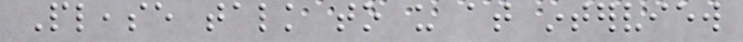Please talk to us at interview
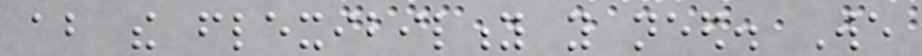about the flexibility you need. We
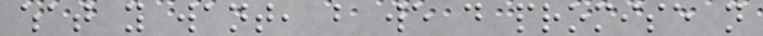what you want, but we do promise not
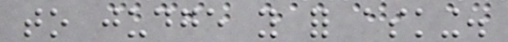to judge you for asking.
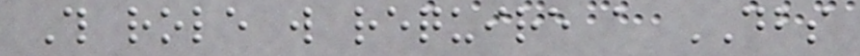This role will require a DBS
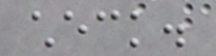check.
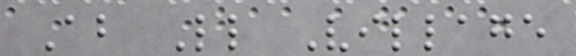About Little Village
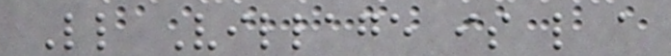Little Village is like a
